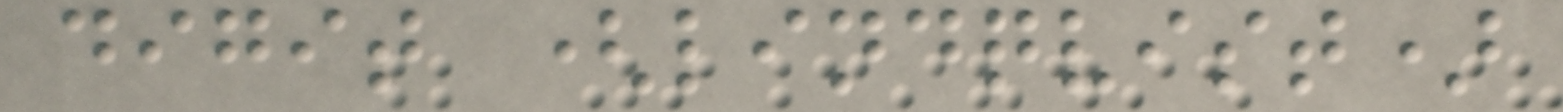digit (lindqvist)
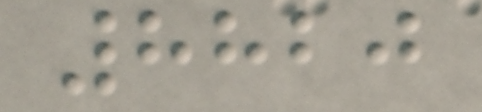8820
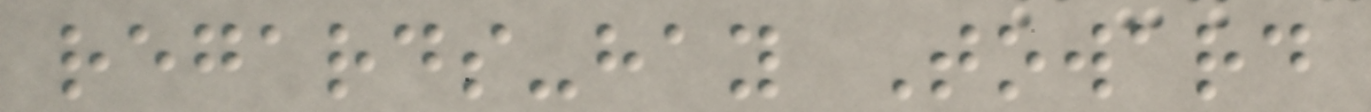regards-hay Toward
